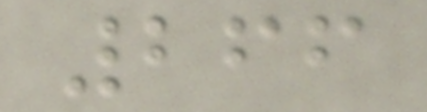266
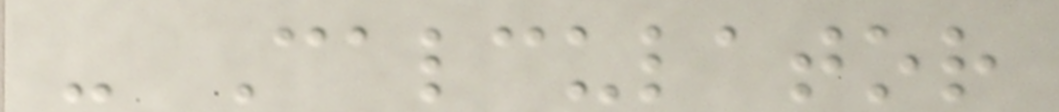- Calculator
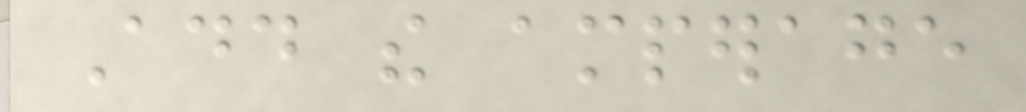Add the amperage
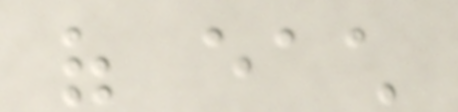of each
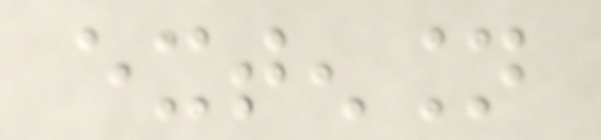extension
